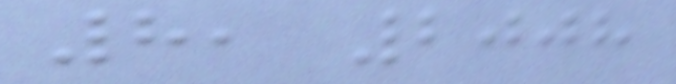8, 2008
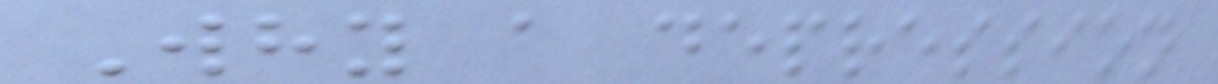Why a depression
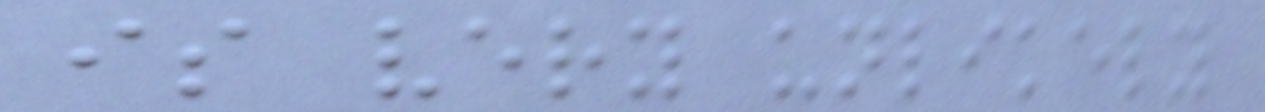is very unlikely
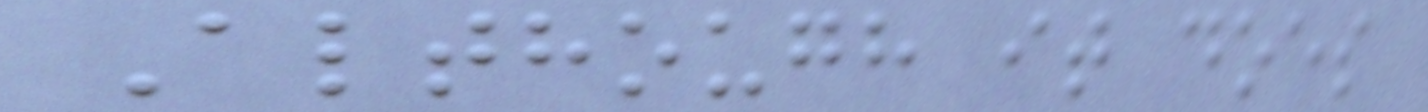Although it does
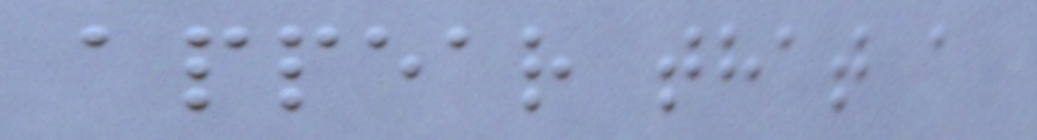appear that a
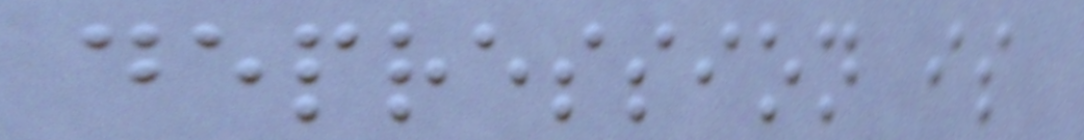depression is
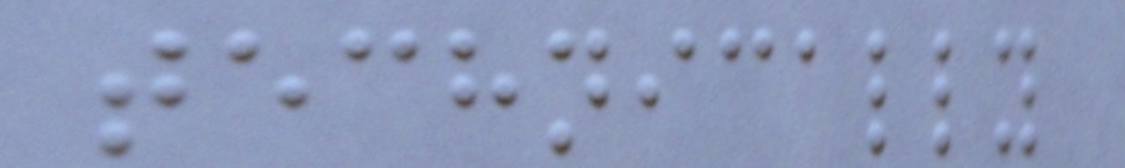technically
